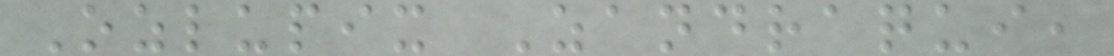Ozlupix Zandraqui,
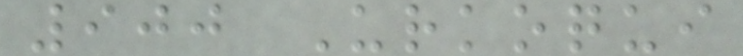900 Urkoqui
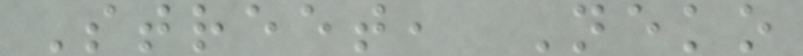Street, Neko
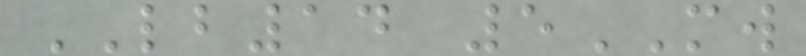LB14 5MW
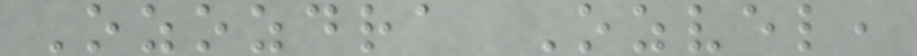Ozozdra Ozvel,
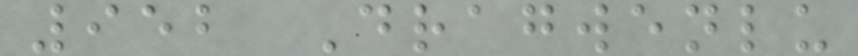952 Dragwenlu
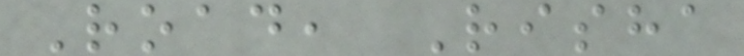Road, Risha
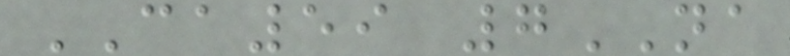CA59 7NA
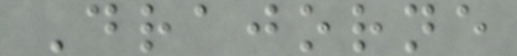Drajorne
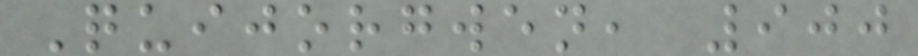Quijorgwen, 900
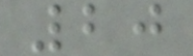20
